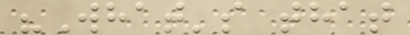"What's that
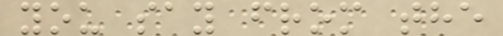you say from the
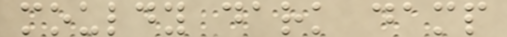mouldy dark damp
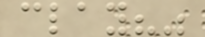clay?"
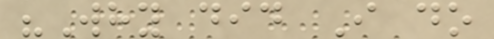"Why did I do
